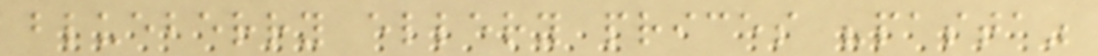blueberry ellery prices "pasta"
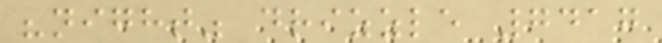"night" drizzle 7417
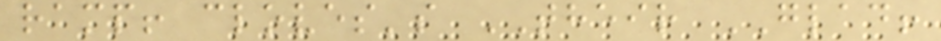ramp! cloves's THEIR GLAD!
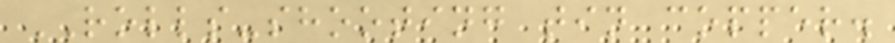ROLLS-shooting tin copper.
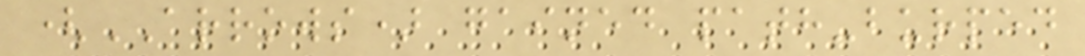(ARROWS) gained path-burped
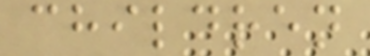children
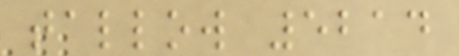tallow 5214
